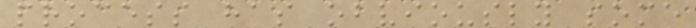process has obviously some
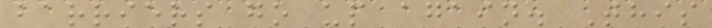barriers go up again. This
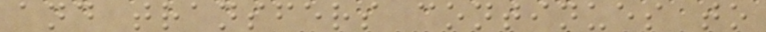and transfers continues to
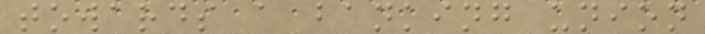towards a banking union
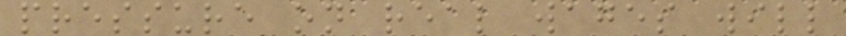pressure on real wages will
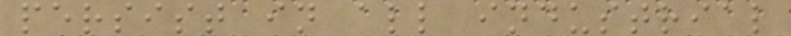persist in all industrial
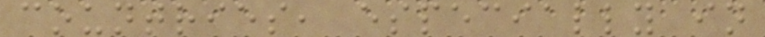countries, especially in
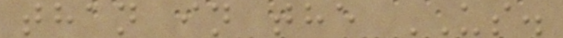than in the US.
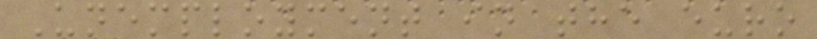Unemployment in the euro
